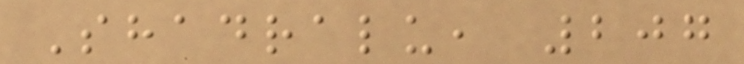Shadralu, 207
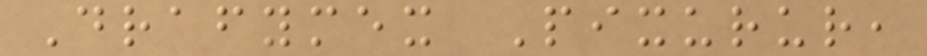Drafymex Pixurur,
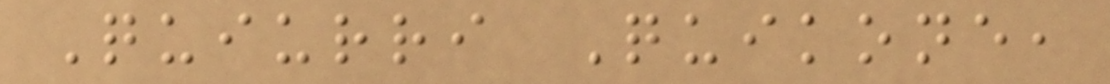Quiurri Quikone,
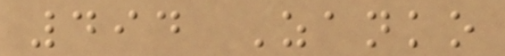494 Zanko
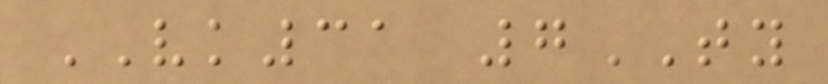VK31 7TY
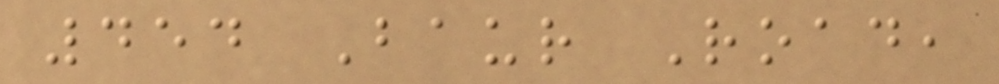454 Baur Road,
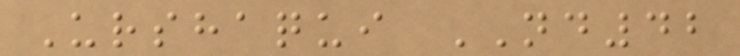Urshaqui ND42
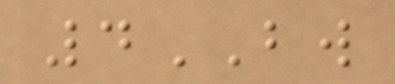4BW
